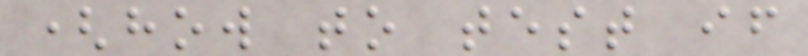(how to test if
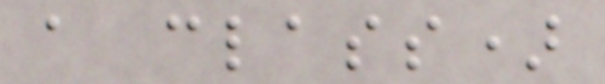a class)
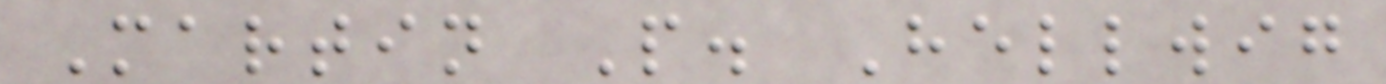Martin P. Hellwig
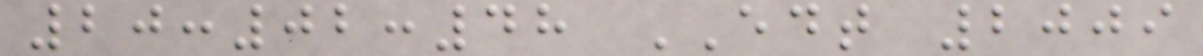20:02:48 EDT 2009
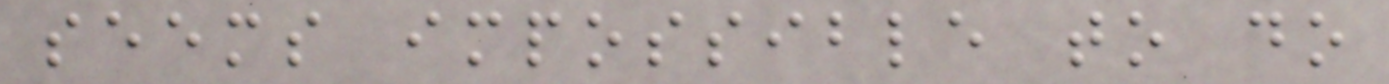seems impossible to do
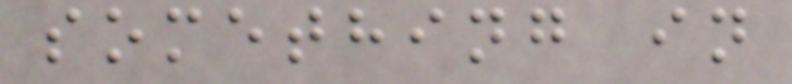something in
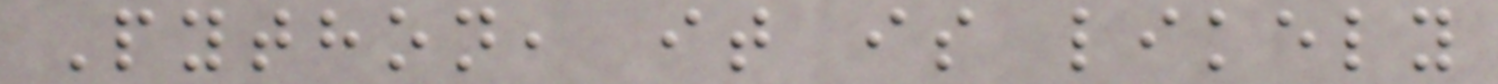Python, it is likely
